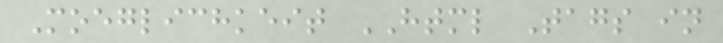Moeglichkeit HTML Tags in
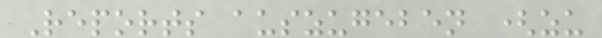Reports auszugeben (zu
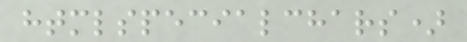htmlspecialchars)
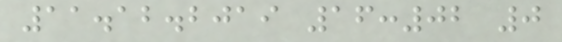11.12.2019 16:02 0
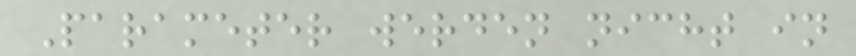Parameter werden nicht in
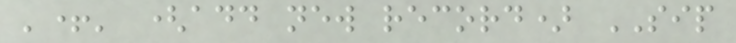'+' (add new record) SIP
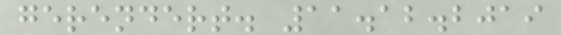gerendert. 11.12.2019
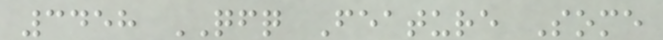3458 QFQ Feature Some
